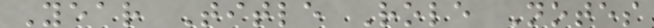Year Title Role Notes
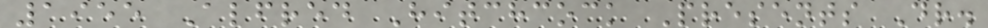1955 Alfred Hitchcock Presents Dr.
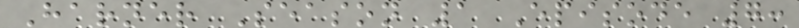Harner Season 1 Episode 7:
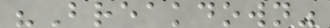"Breakdown"
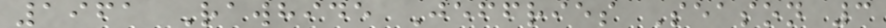1961 Rawhide Jeffries Season 3
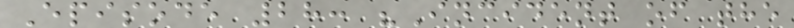Episode 28: "Incident of the
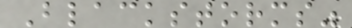Blackstorms"
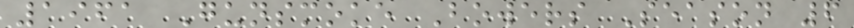1961 Gunsmoke Bowers Season 6
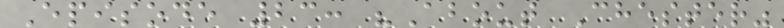Episode 23: "About Chester"
